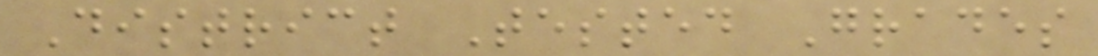District Tested Grades
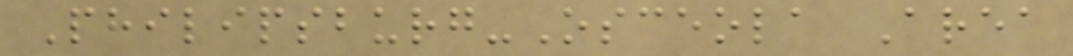Philipsburg-Osceola Area
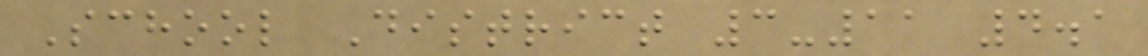School District 3-11 4.1
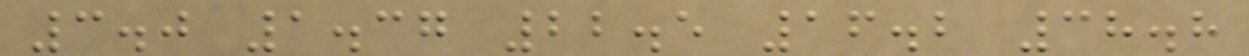3.0 1.37 22.5 16.2 38.8
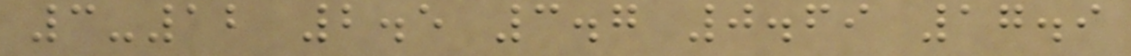3-12 2.5 3.7 0.69 17.9
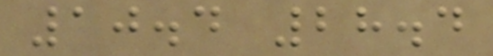10.4 28.4
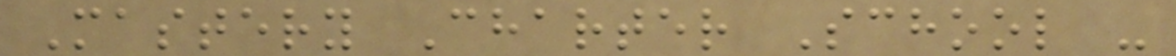Mastery Charter School -
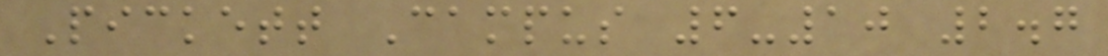Pickett Campus 6-10 2.7
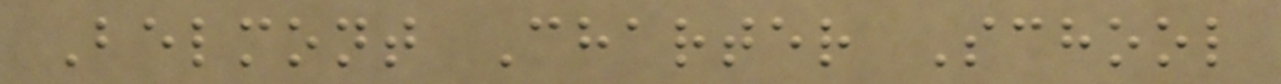Belmont Charter School
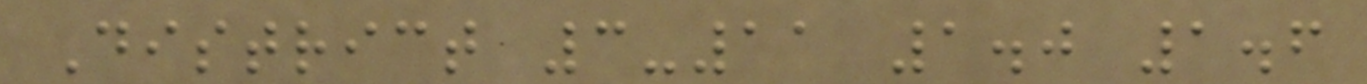District 3-11 1.0 1.6
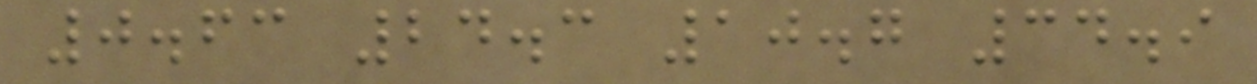0.63 24.3 10.7 34.9
